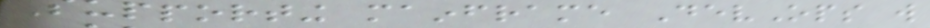Supporting mainframe DevOps will
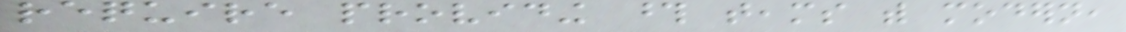require providing those teams with modern,
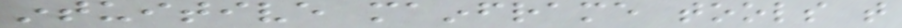intuitive mainframe tools that
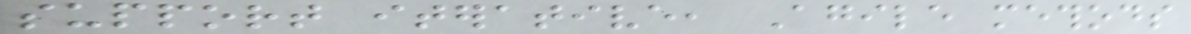support iterative, Agile methods
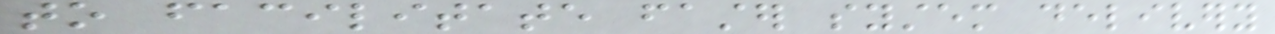to facilitate faster system delivery
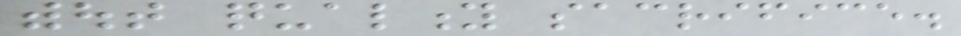without quality sacrifice.
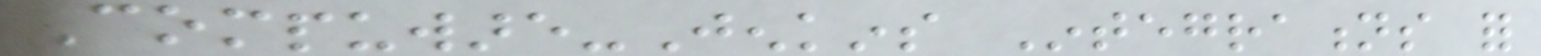Compuware-Jenkins Integrations for
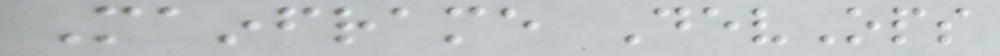Mainframe DevOps
